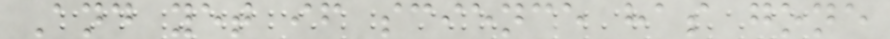And yet if science has gone
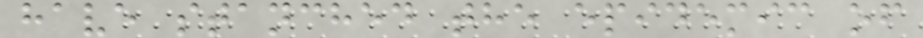have stanched the epidemic of
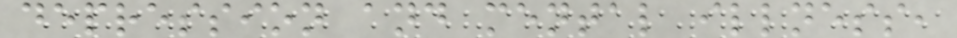depression and mental illness,
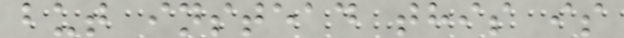but instead this is
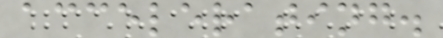accelerating.
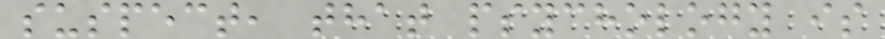suspect, that psychology is
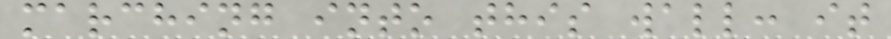marching into this wall: it
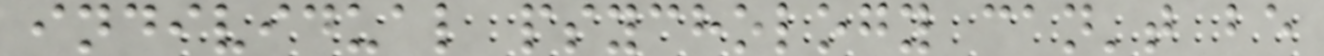individual psychology can't be
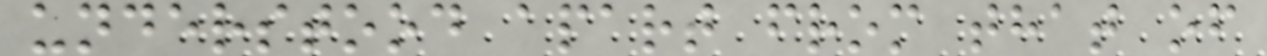understood apart from that of
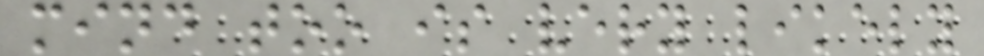mind too is very likely
